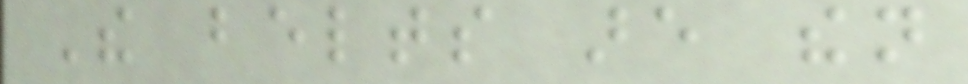The belts are then
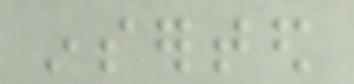inserted
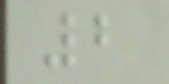2
